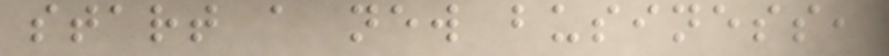start a new business,
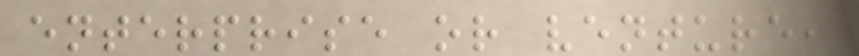enterprise or venture,
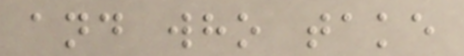and who take
